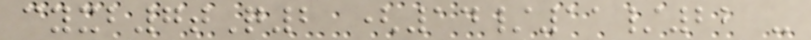cyxb7tQ2 (14/11/22 -
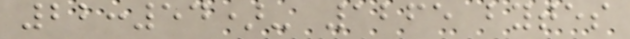22:54)- 1265 bytes
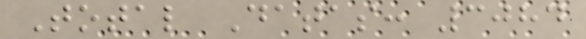Total Datas: 3084
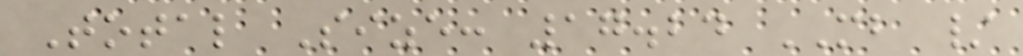Total Size: 17.24 MB /
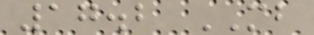17.2 MB
